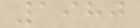1980
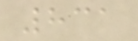831
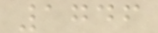1746
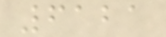6121
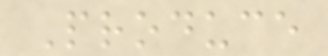Produce
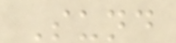Sund
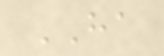HA
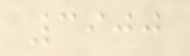3900
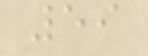59
